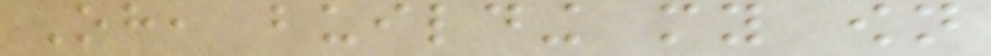Oh, building my own
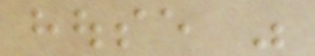house was
